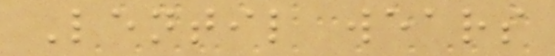Lentil wears
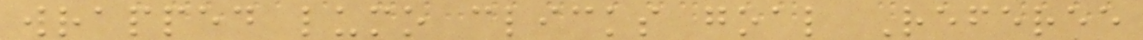wrapped lumo clicks goal Referee
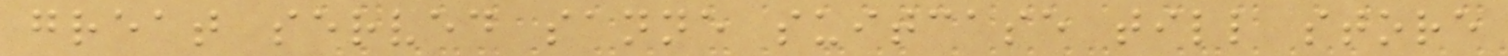great served sanne suitcase till store
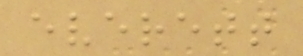everett
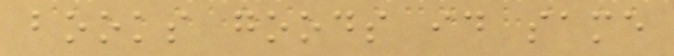books goods id same
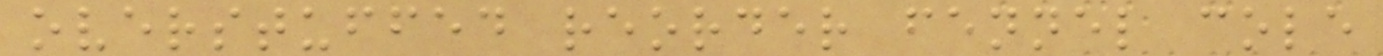overstuffed reorder fennel cole
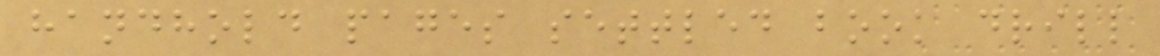handhold pages settled book drill
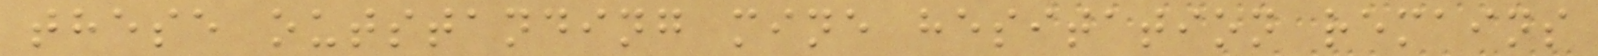these outstanding mine hesitation remains
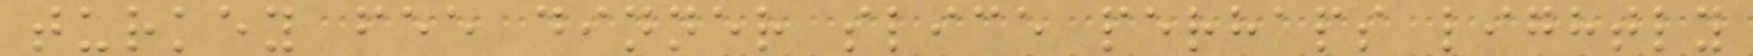turkey fee dinner slice perhaps lightly
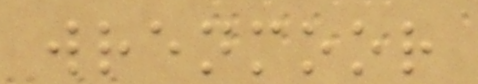wrenmoor
